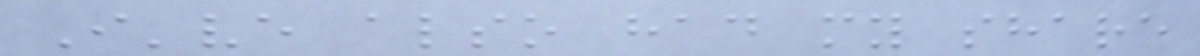I've also had my share
